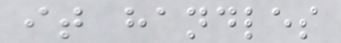it handles
